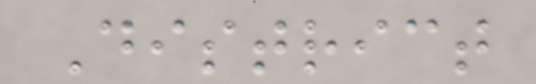District
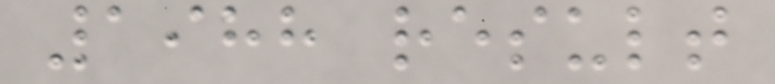1988 result
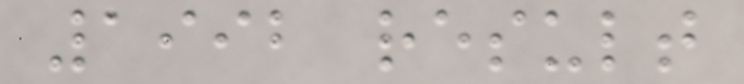1992 result
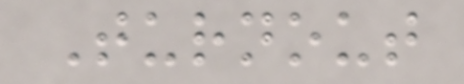Turnout
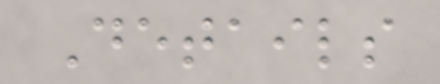Details
